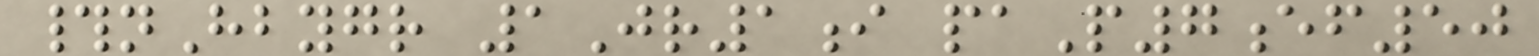#nHbygr 1Jr1i paP7ef50
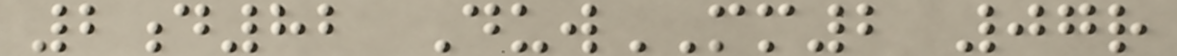2d82 DuwMM2 07r
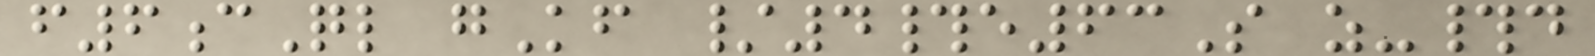f6cQl gKf /4#e63S z-#d
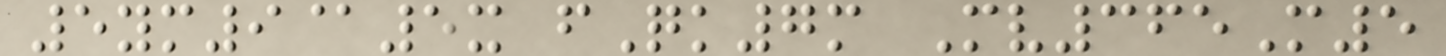5ym9@5x fQk7m Mv365M5
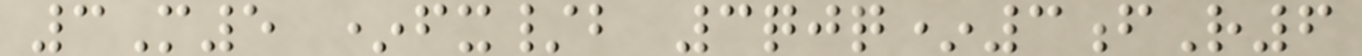3M5 *fx/b 3qjq*3fR6
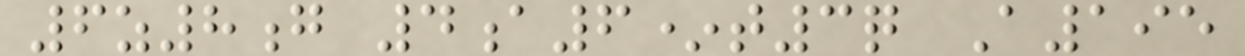6z8g 4a6*t3q A195
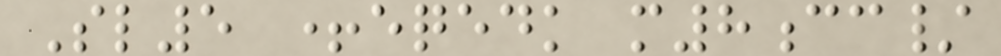Sl5 +eqedk m8cc/
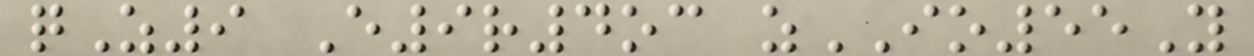qZ9 E9r4oc zIO55Y
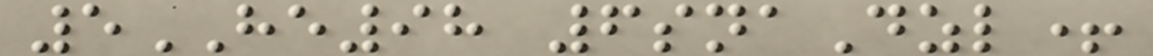5HE98 6snaDzl+
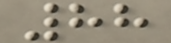88
